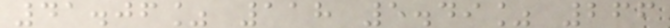41.06% 118 5.49% 266
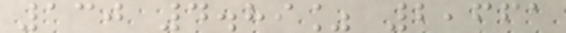130 4.89% 2,661
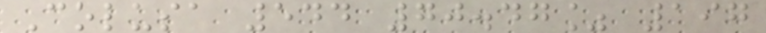Colusa 544 70.47% 197
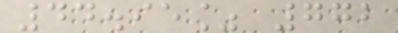44.95% 772
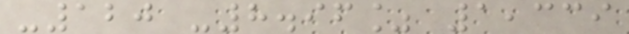-120 -8.96% 1,339
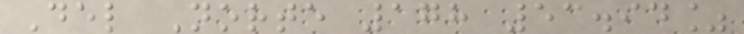Del Norte 178 53.94%
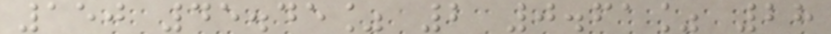150 45.45% 2 0.61% 28
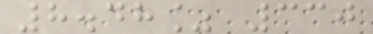8.48% 330
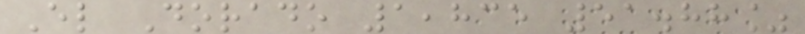El Dorado 1,835 51.88%
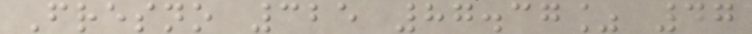Fresno 325 87.37% 47
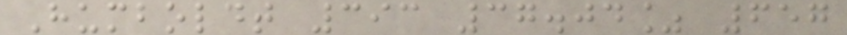Humboldt 393 37.04% 657
